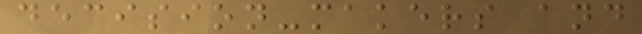decision-makers and
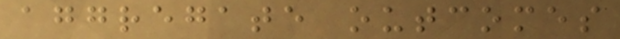aggregate outcomes
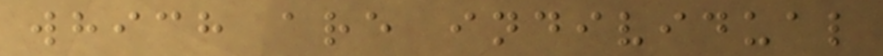which are individual
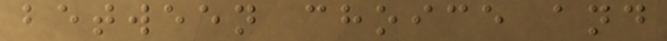between choice and
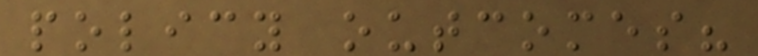policy outcomes?
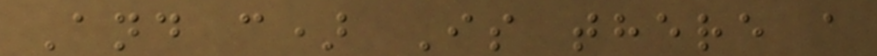And c) Is there a
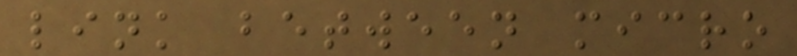link between micro
